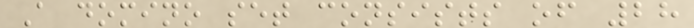A domino set consists of 28
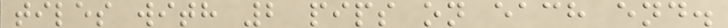tiles with 2 pips on each end.
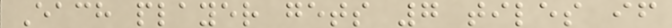Each player gets 7 tiles if
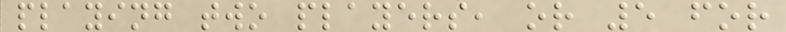playing two players, or 5 for
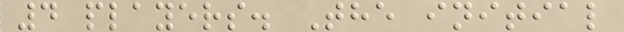4 players. The initial
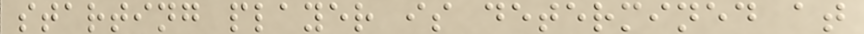starting player is determined at
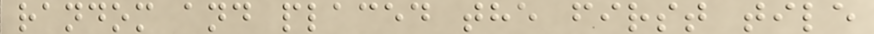random and placed the first tile
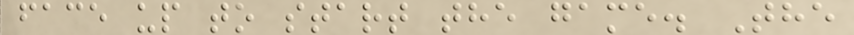face up to start the game. The
